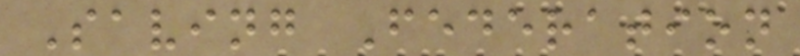Saving Federation
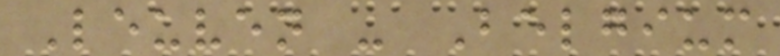Leuven - Belgium
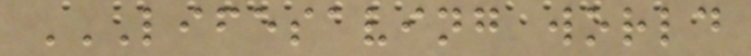LIFESAVING WORLD
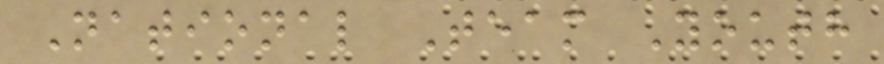National Team Youth
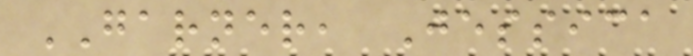GARNER, Jessica
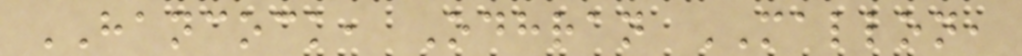HANCOCK, Odhran MALLON,
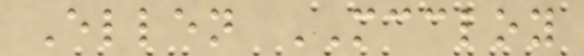Ellen MCCLOY
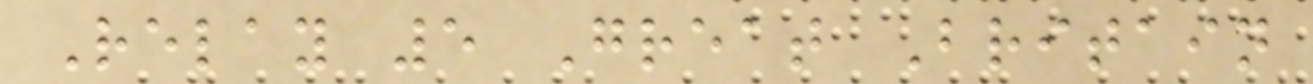Relay 5 Great Britain
